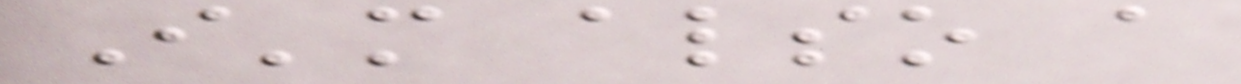I'm also a
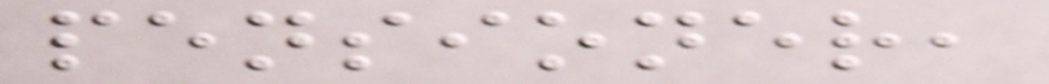pensioner,
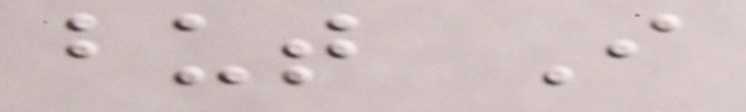but I
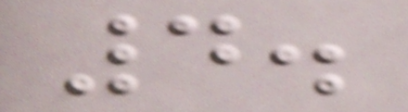4.
